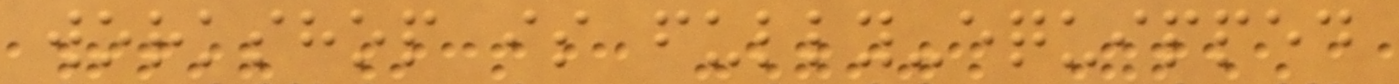workshop is fully-equipped
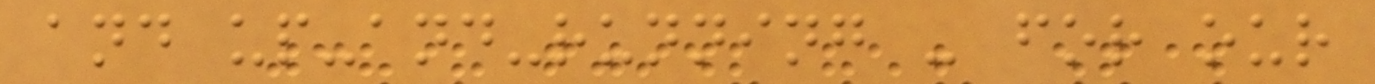and up-and-running - for our
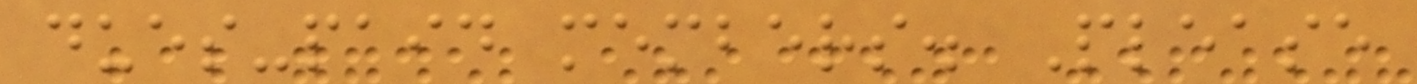dues-paid members. Please
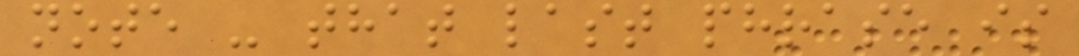note - that last phrase is
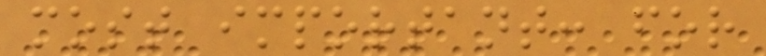most important: for
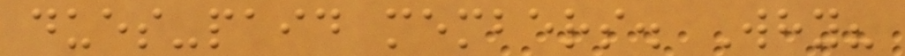dues-paid members. Why?
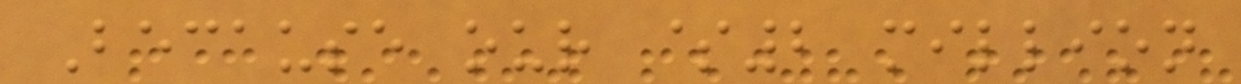Because our $2 million
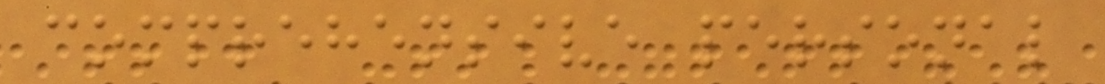comprehensive personal
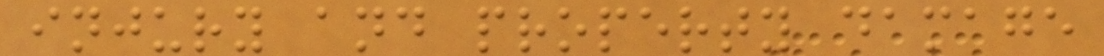injury and property damage
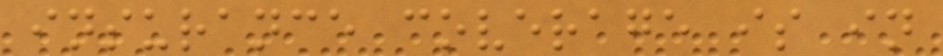insurance coverage is in
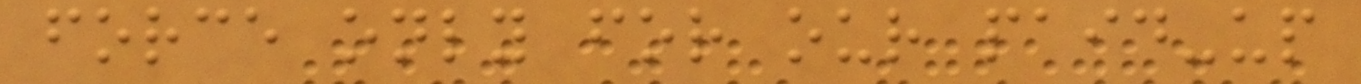force only for our paid-up
